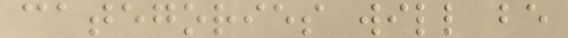categories will be
